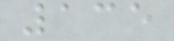135
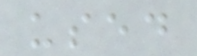used
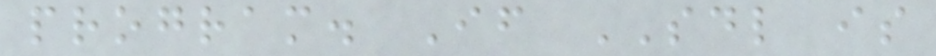program. If SDL is
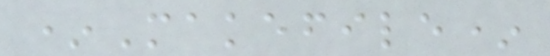*Makefile*
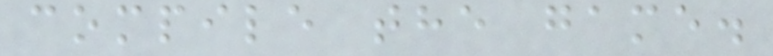compile the game.
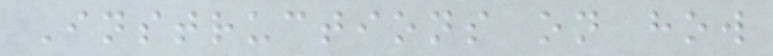Instructions on how
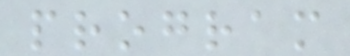program
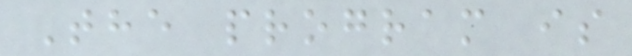The program is
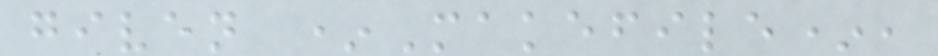given *Makefile*,
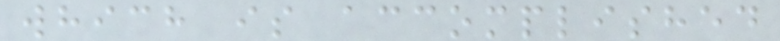which is accomplished
